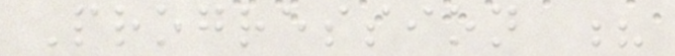Progression ?
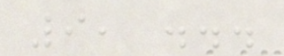9, ...
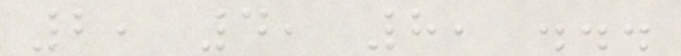2, 4, 8, ...
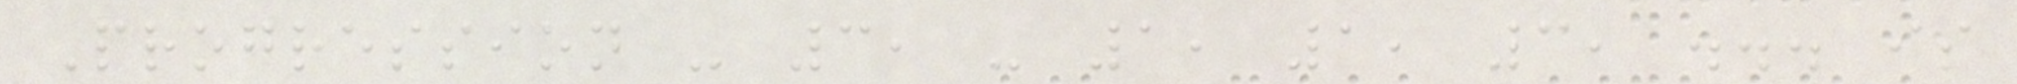Progression - 3, - 1, 1, 3, ... is
